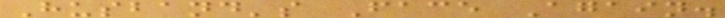Husband's Face Again.
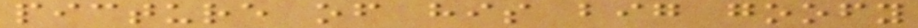picture of his big goofy
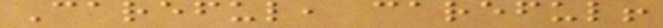Careful, careful!
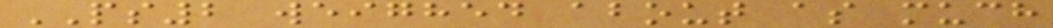PS2 weighed about as much
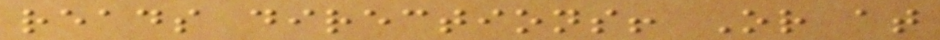reads directions! Or at
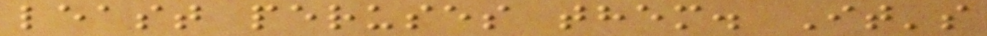least peruses them. It's
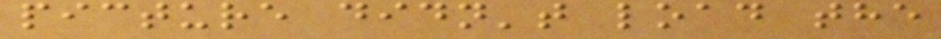picture didn't load the
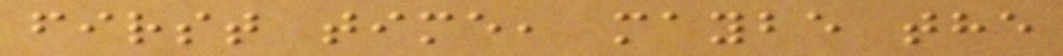first time, maybe the
